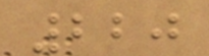220
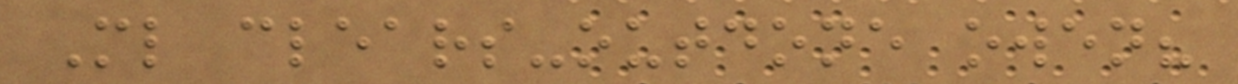Ml clears-outdone owen?
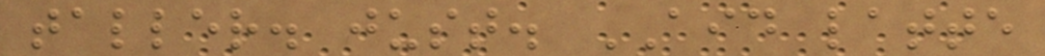taller. just. AID latte
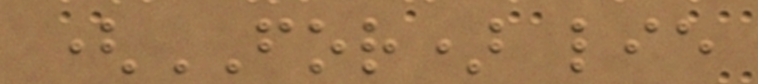(FOR) lie
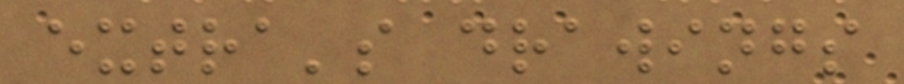extra's drawings
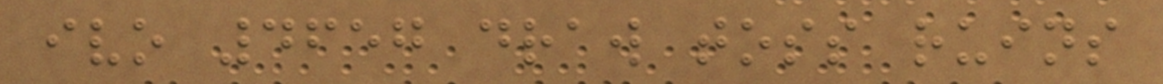ivo 4657 draw toss ruins
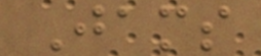Jams
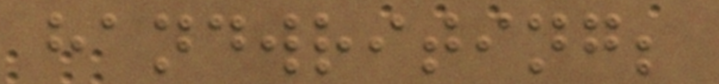handwriting;
